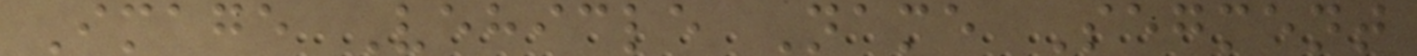Image Vehicle Name Segment
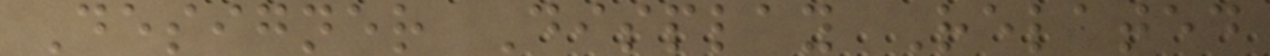Designer Display Related
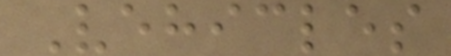Vehicles
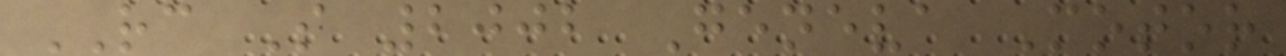RC S 2002 Geneva Motor
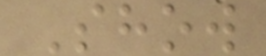Show
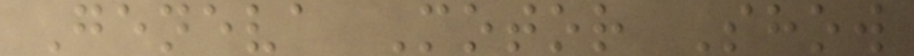Geneva Motor Show
